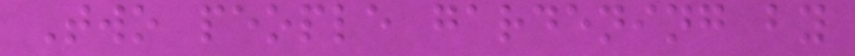Two people gardening by
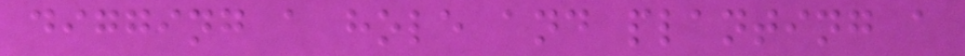digging a hole and planting a
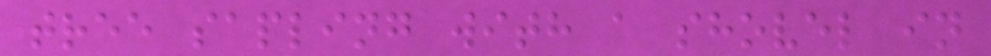tree sapling with a shovel in
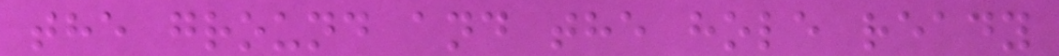the ground and the hole ready
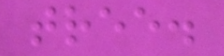tree.
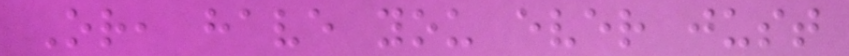Or, have you ever just
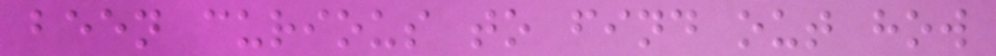been curious to find out how
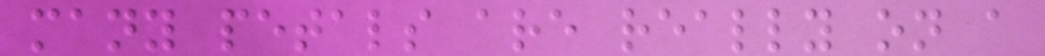many petals are really on a
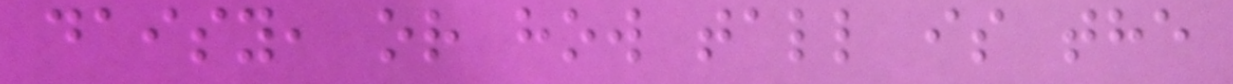daisy, or how tall is the
